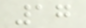17
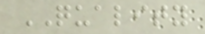QUALITY
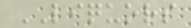LIQUORS
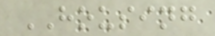HOUSING
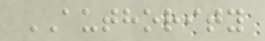AUTHORITY
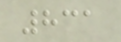831
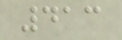413
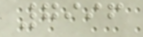7996
